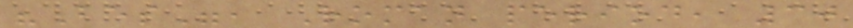"Bes", Roman period, 30
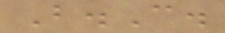B.C.
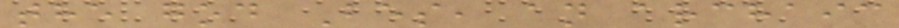the god Bes, an archaic
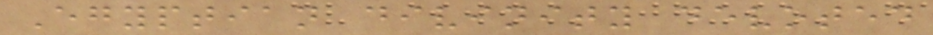Egyptian divinity devoted
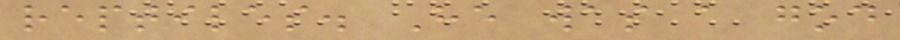reptiles. He was a god
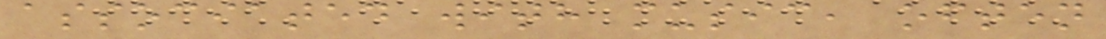associated with music, often
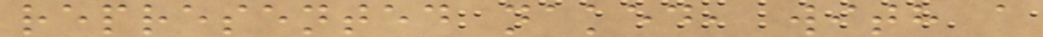represented naked, with a
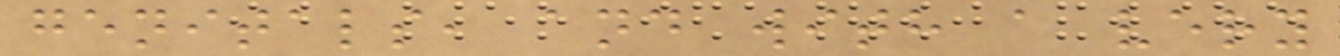genitals, and with a very
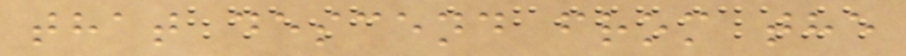that descend from the
